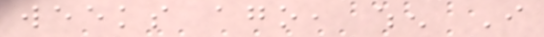weeks ago, when I
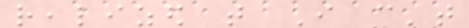realized that I can't
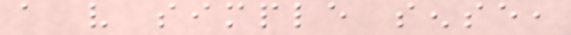a very simple sense,
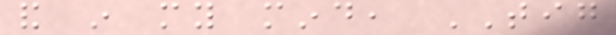and in my mind, TIG
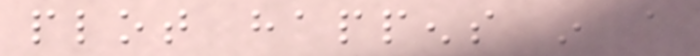plot happens in a
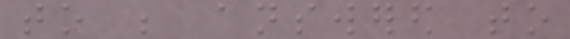to be answered to
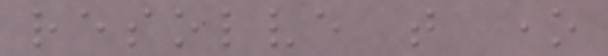resolve that one
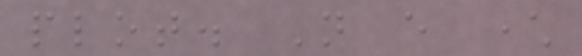plot. Not every character
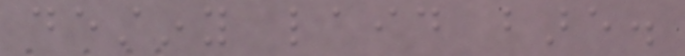destiny laid bare.
